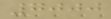7000
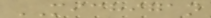MICHIGAN
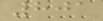801
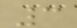3
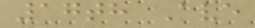17th Ave
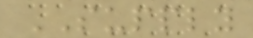SUPPLY
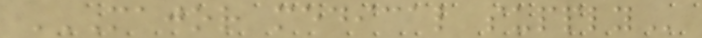MAJOR MEDICAL SUPPLY
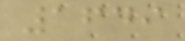1649
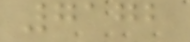7172
